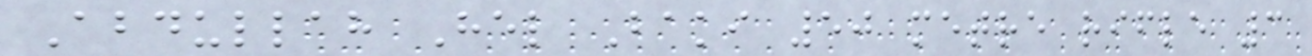Abdullah Hel Baki 50 metre rifle 3
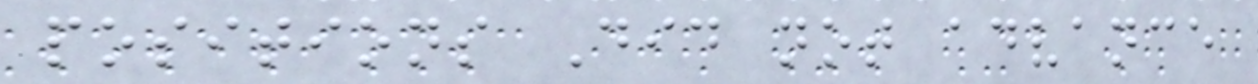positions Did not advance
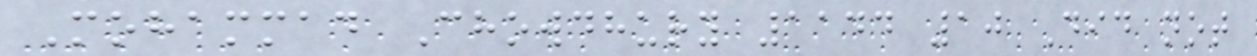Mohammad Chowdhury 1144 10 Did not
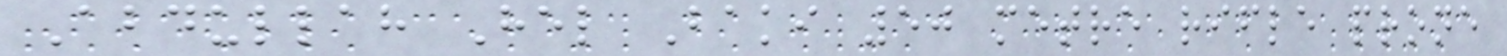Abdullah Hel Baki 50 metre rifle prone
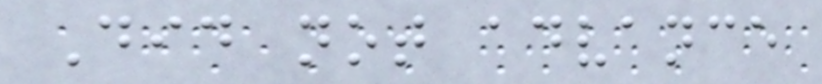Did not advance
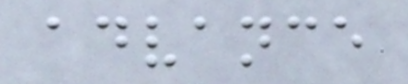advance
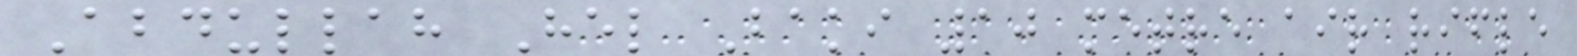Abdullah Hel Baki 10 metre air rifle
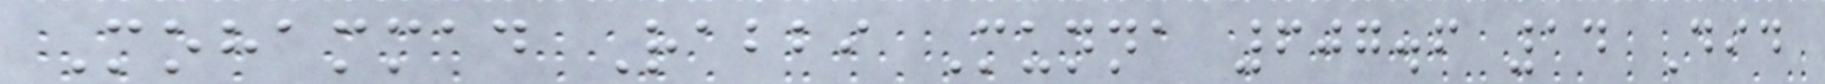Mohammad Rabbi Munna 607.6 14 Did
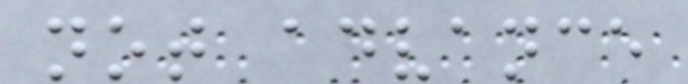not advance
